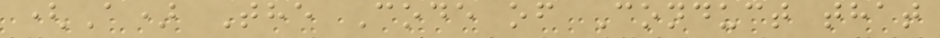(A) The Code of Conduct that
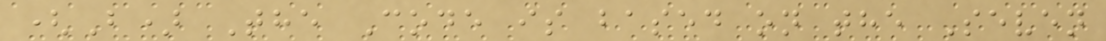(B) The Code is based on the Seven
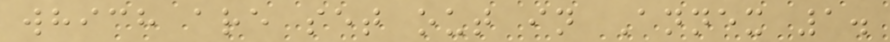which are set out in Annex 1.
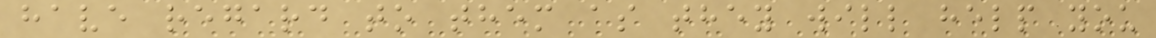have regard to them as they will help you
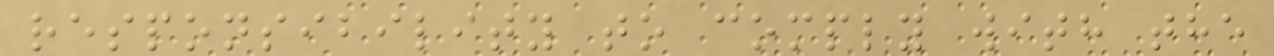responsibility to comply with the
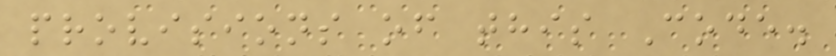provisions of this Code.
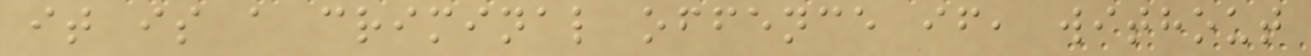it is a criminal offence if, without
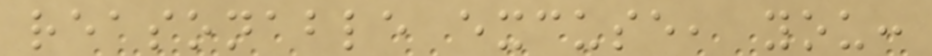reasonable excuse, you:
